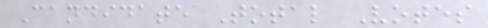Candidate Total Votes
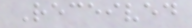Received
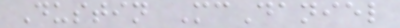Dustin McDaniel
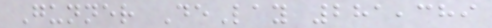Gunner DeLay 281,389
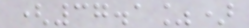(37.1%)
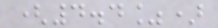(4.4%)
